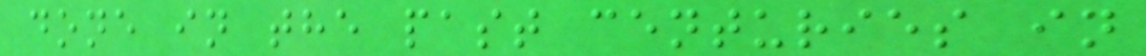done in the past centuries in
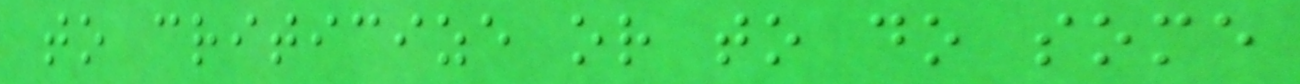to criticize or to do some
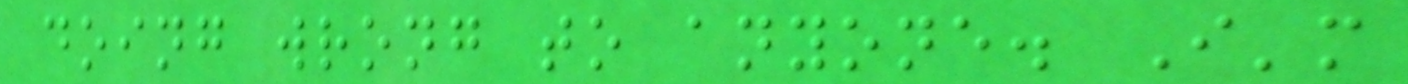doing wrong to anyone. I'm
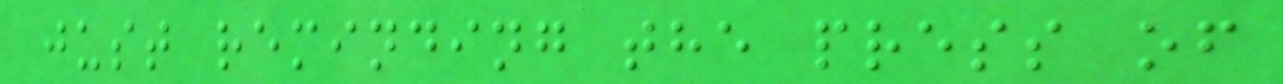just reminding the press of
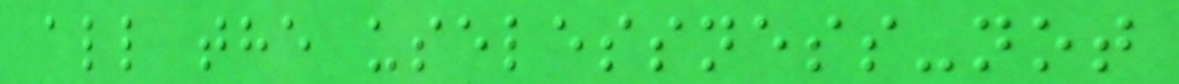all the uselessness-not
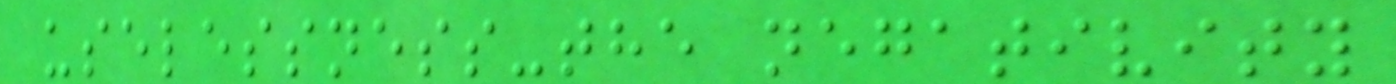uselessness-the negativity
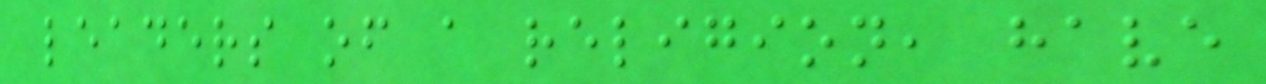leaders of a religion, have
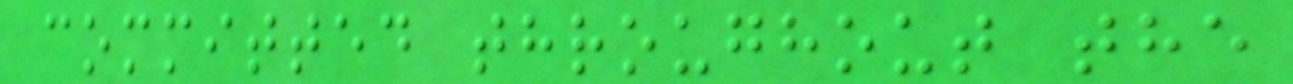committed throughout the
